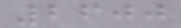2600
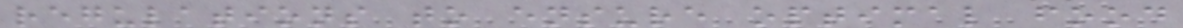regulations to ensure optimal food
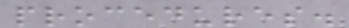procedures.
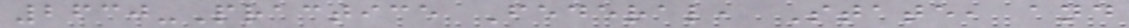2630-Practice Federal, State, and
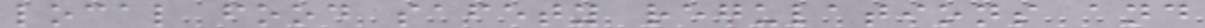local food safety regulations and
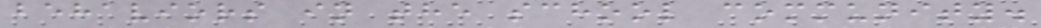behaviors in the school community.
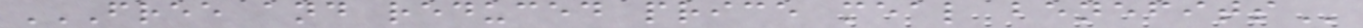FREE AND REDUCED PRICE MEAL BENEFITS
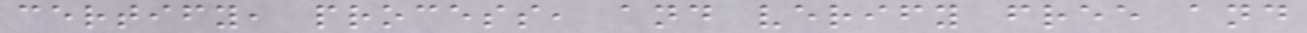certify, process, and verify free and
